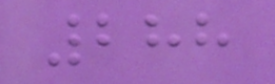288
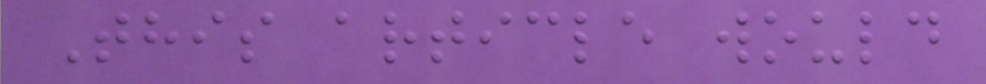This article would
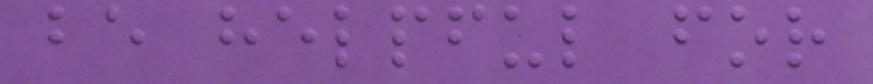be helpful for
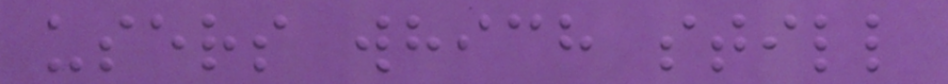users which still
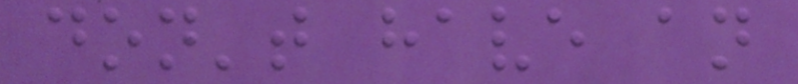don't have an
